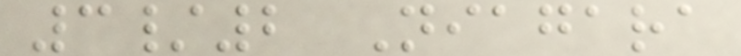3/2 Niagara
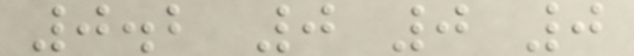0.2 0 0 0
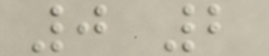0 2
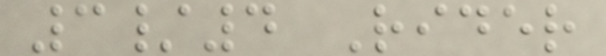3/4 Rider
